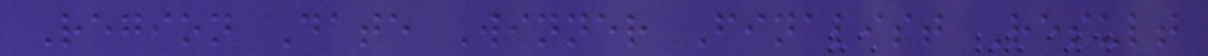Region Date Winner Finalist Result
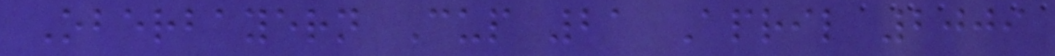Oberbayern Cup 21 April 2009
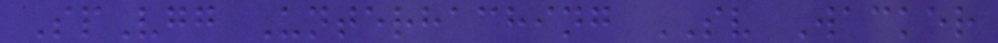SpVgg Unterhaching SV Wacker
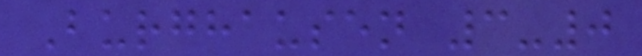Burghausen 3-0
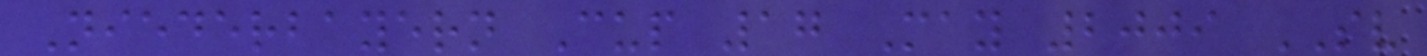Niederbayern Cup 17 May 2009 SV
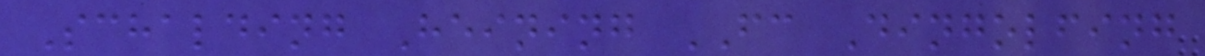Schalding Heining FC Dingolfing
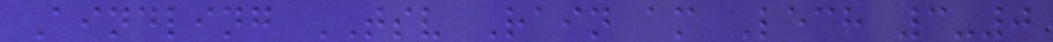Aindling TSV Rain am Lech 3-0
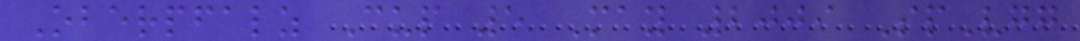Oberpfalz Cup 5 May 2009 SpVgg
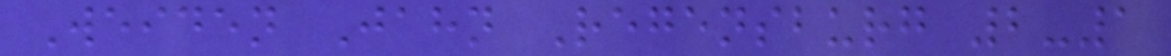Weiden Jahn Regensburg 2-1
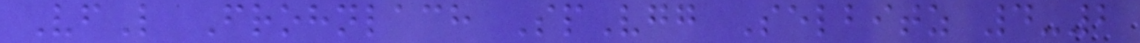VfL Frohnlach SpVgg Selbitz 4-2
